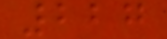227
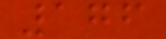176
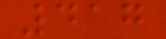417
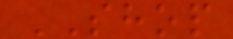SHOP
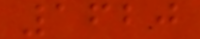1620
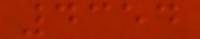4354
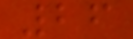26
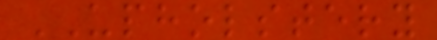UPHOLSTERY
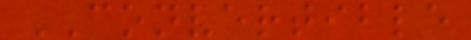CONVERTIBLE
